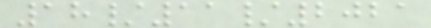18/11/2021
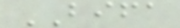BIFA
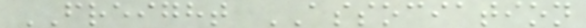FREIGHT ASSOCIATION
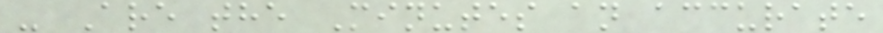- Are the Minutes an accurate
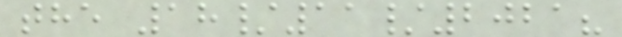the 18/11/2021?
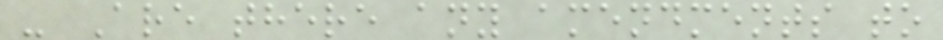- Are there any amendments to
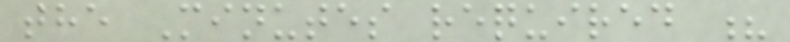the Minutes required ?
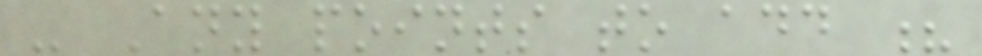- Any points to add ?
